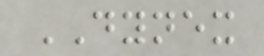DYNEX
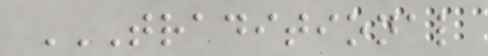TRADITIONAL
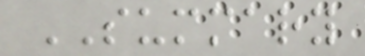SUMMARY
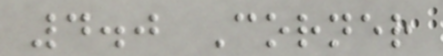4.0 Corner
